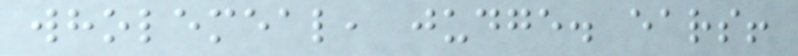wholemeal, judge. ears!
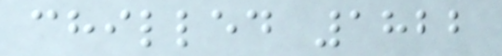chilled 1822
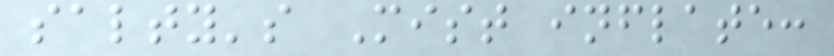salty's Mist inflate:
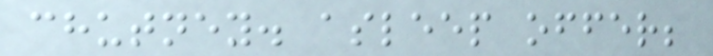chutney. asleep offer;
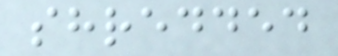shredded
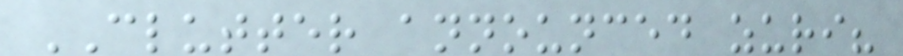CLUTTER announced zuri?
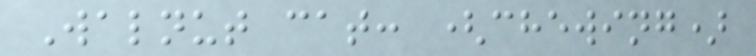Walnut cat: (chewing)
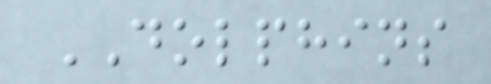DOLPHINS
